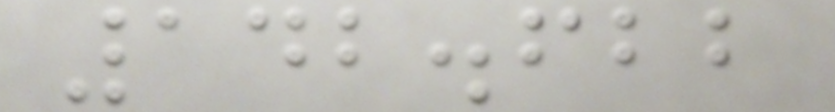142.622
